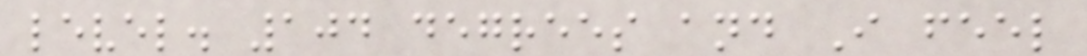level. 104 degrees and I feel
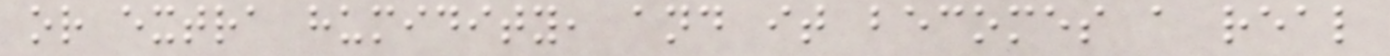or extra humidity, and it becomes a real
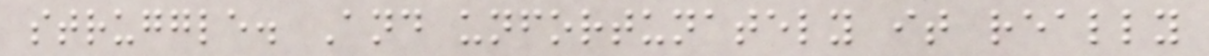struggle. And unfortunately it really
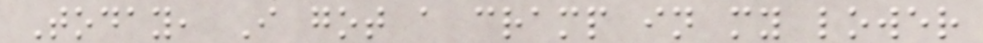Today, I got a cramp in my lower
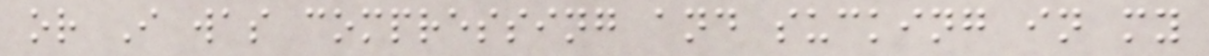or I was compressing and sucking in my
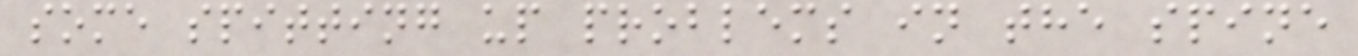some spitting up problems in the spine
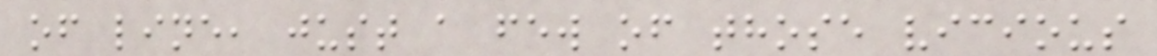of line, just a few of those vicious
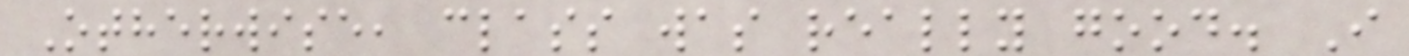Otherwise, class was really good. I
